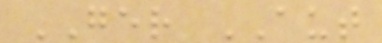GER AUT
